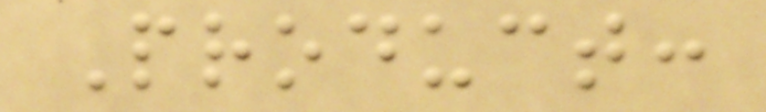Product:
